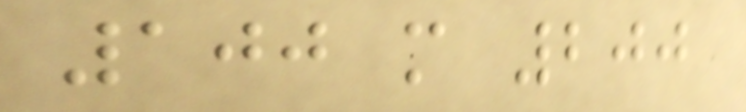100 m 200
